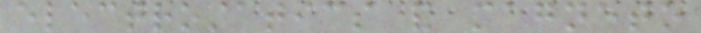electrostatics and magneto
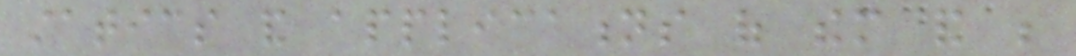statics and applications of them and be
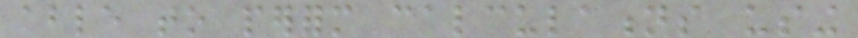able to perform calculations using
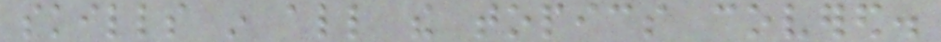skills in all the topics covered.
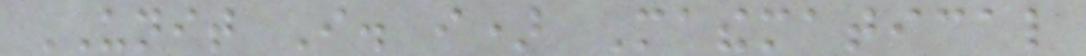UNIT I. i) Mathematical
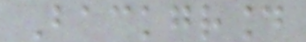Background
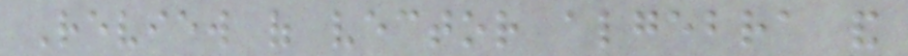Review of vector algebra and
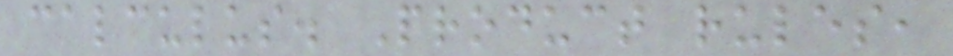calculus. Product rules,
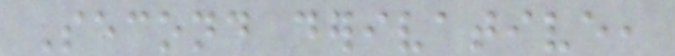Second derivative,
